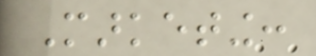Marketing:
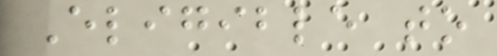Eligible to
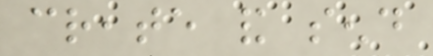create and send
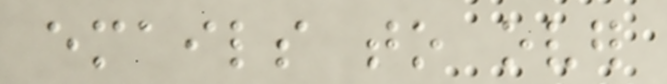emails to over
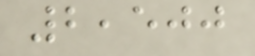2,500
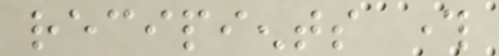recipients through
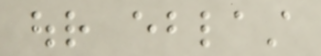our eblast
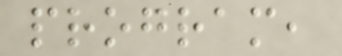program,
